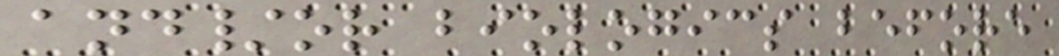and/or biologics before
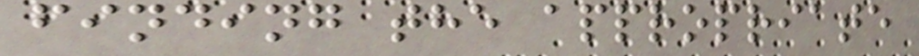finding the appropriate
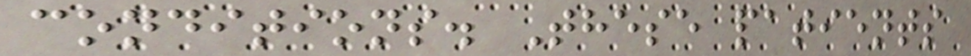conditions. These patients
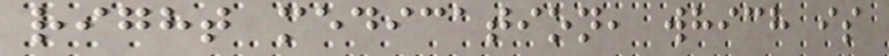right medication, which is
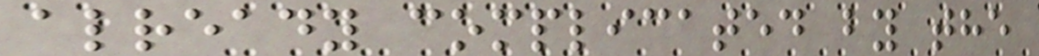already complicated by the
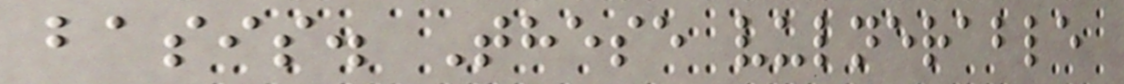basis. These vulnerable
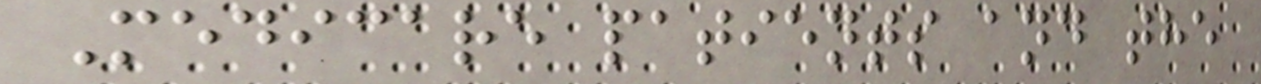Medicare patients and the
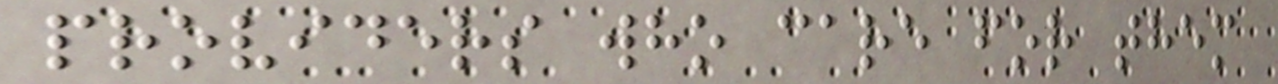providers who care for them
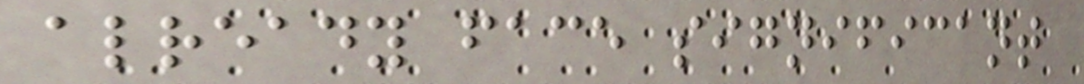already face significant
